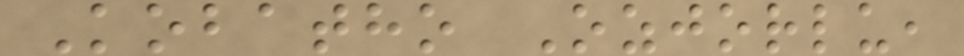Kobatho Ozjorlu,
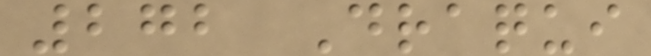272 Draqui
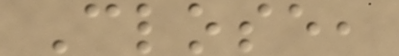Close,
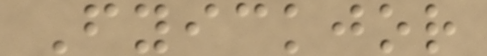Fyickjor
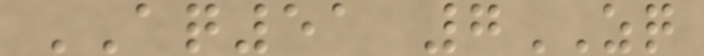AQ51 7ZQ
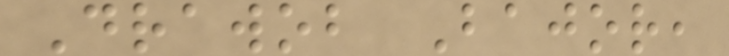Drawob Bajor,
